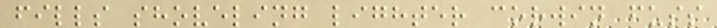fills shoveling lighter corwin fuss
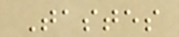Tastes
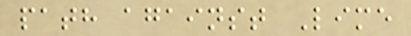path against Lime
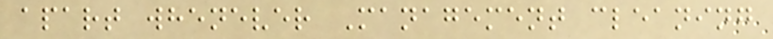apart whenever Management cleaning
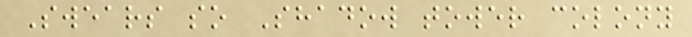Swears so Shadow tower colony
